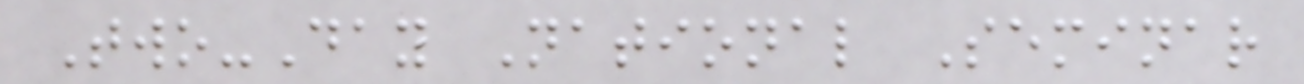Two-Day National Seminar
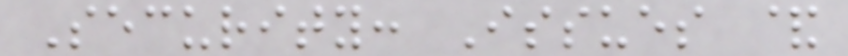Security: Issues &
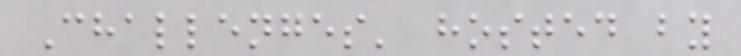Challenges' hosted by
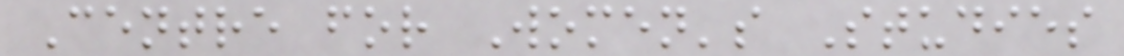Centre for Women's Studies
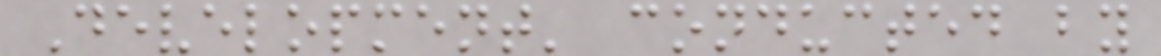Development' conducted by
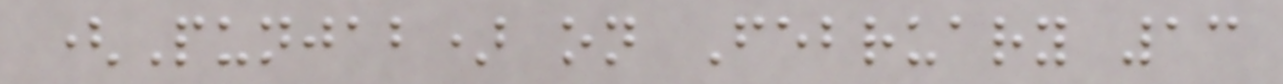(Punjab) on February 13
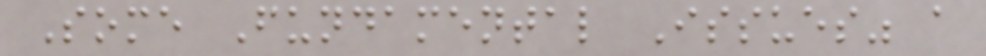Some Fundamental Issues" a
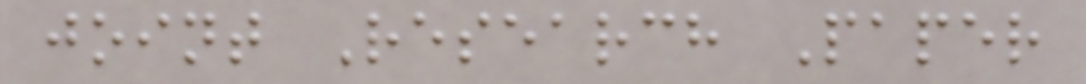joint Research Paper
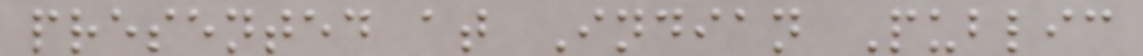presented at Indian Public
